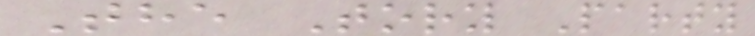The Tory Party
